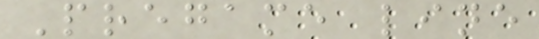Pregame line
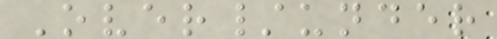Over/under
